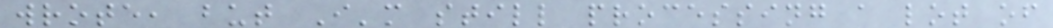wrote, but I'm still processing a lot of
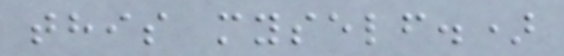this myself.)
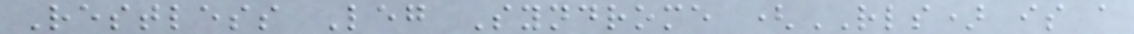Restless Leg Syndrome (RLS) is a
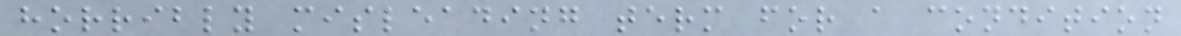horribly misleading term for a condition
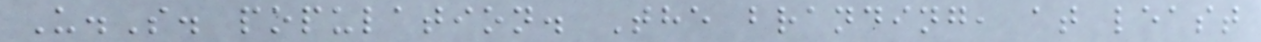U.S. population. The branding, at least
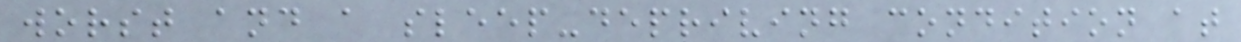worst and a sleep-depriving condition at
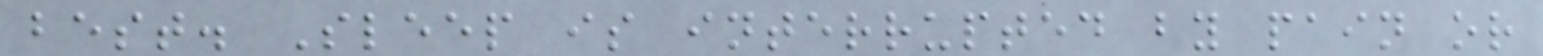best. Sleep is interrupted by pain or
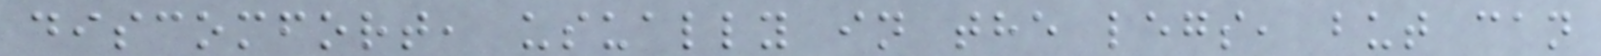discomfort, usually in the legs, but can
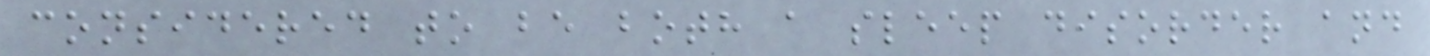considered to be both a sleep disorder and
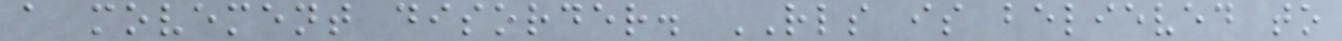a movement disorder. RLS is believed to
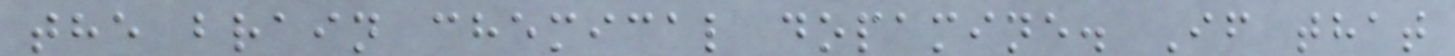the brain chemical dopamine. If that
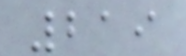219
